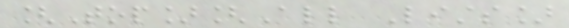[Top][All Lists]
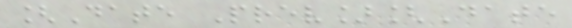[Date Prev][Date
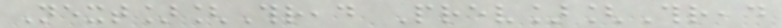Next][Thread Prev][Thread
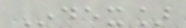Index]
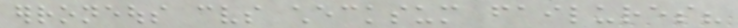erroneous cvs checksum failures?
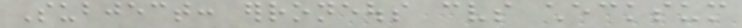Subject: erroneous cvs checksum
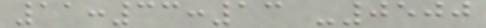11:33:13 -0500
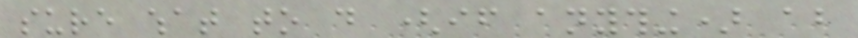sure what to do (if anything) about
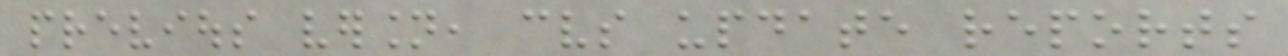previous version, cvs update reports
